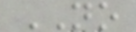NO
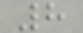8
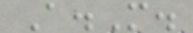A.M.
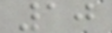10
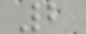2
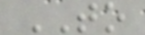TO
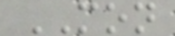MON
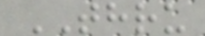THRU
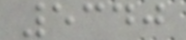5340
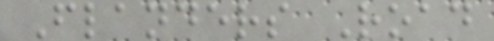Flanders Road
